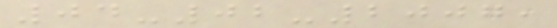04-02-2007,
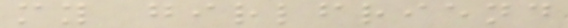my girlfriend
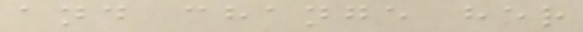and change her
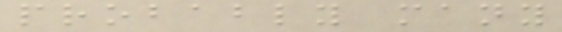probably many
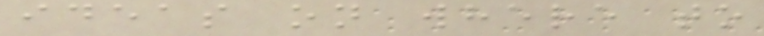ideas on where to
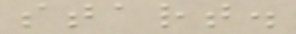start.
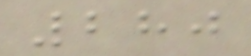280
